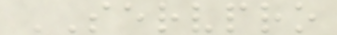SERVPRO
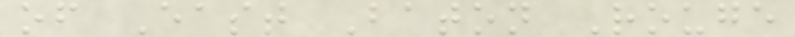of East Baton Rouge
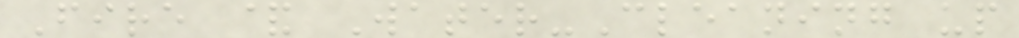Fire & Water-Cleaning up
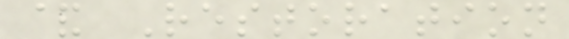& Restoration
